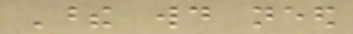These would need
